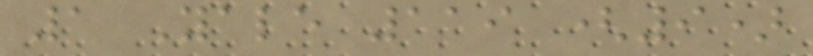1 Yale 119 (9)
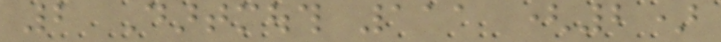2 Dartmouth 111 (2)
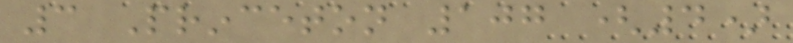3 Princeton 107 (4)
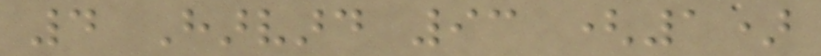4 Harvard 93 (1)
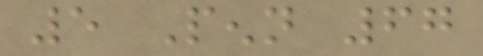5 Penn 67
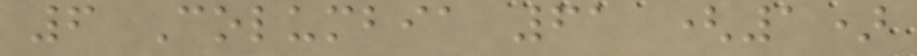6 Columbia 61 (1)
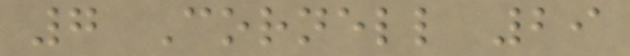7 Cornell 29
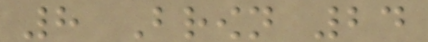8 Brown 24
